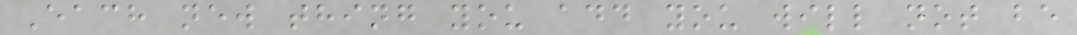Each new thing you add you will not be
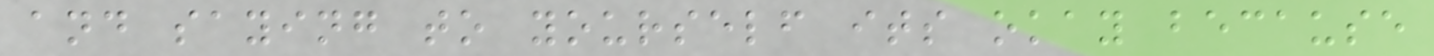and saying to yourself its okay because
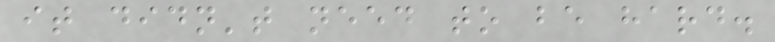it didn't need to be hard.
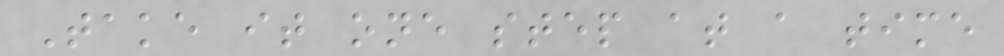Take it one step at a time
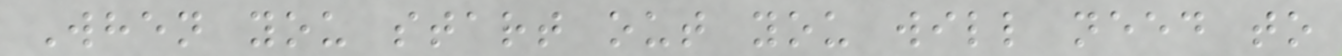When you start out you will need to
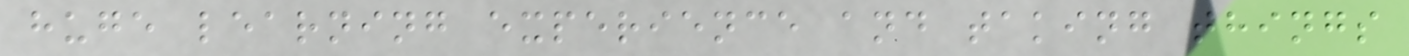huge learning experience and taking things
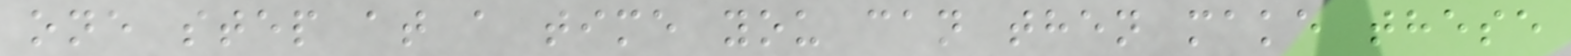one step at a time you can then make these
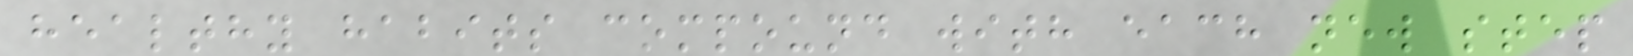healthy habits compound with each new step
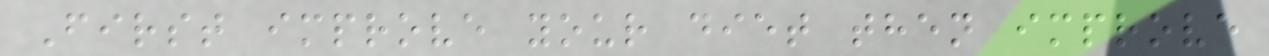First improve your diet then improve
